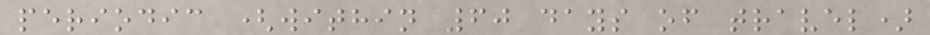periodic (within 60 days of travel)
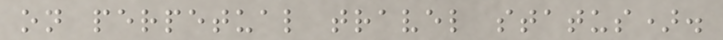on perpetual travel status).
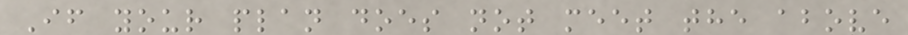If your plan does not meet the above
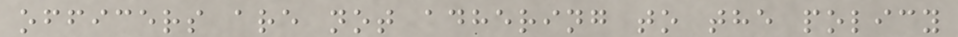officers are not adhering to the policy
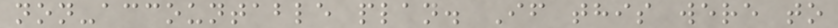non-accountable plan. If this were to
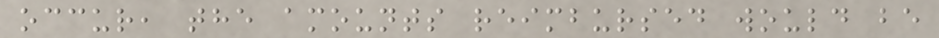occur, the amounts reimbursed would be
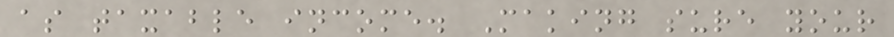as taxable income. Making sure your
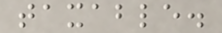taxable.
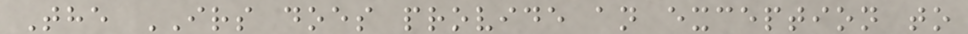The IRS does provide an exception to
